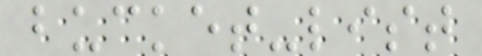bucket-list
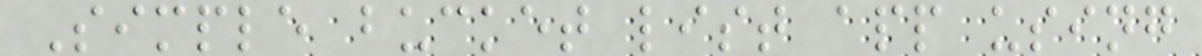Simple bucket list app using
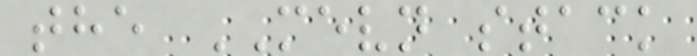the MEVN stack
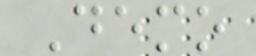Demo
